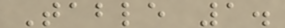Table 1.
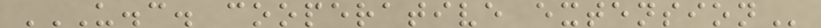U.C. COOPERATIVE EXTENSION
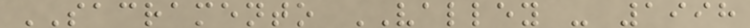SACRAMENTO VALLEY - 1998
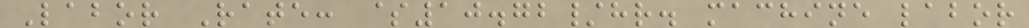Labor Rate: $10.72/hr. machine labor
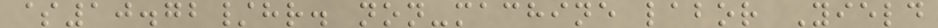$10.72/hr. non-machine labor Yield
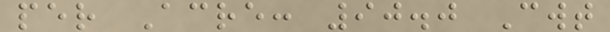per Acre: 90.0 Cwt
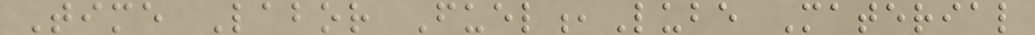Time Labor Fuel,Lube Material
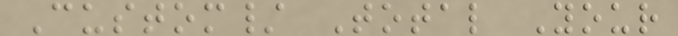Custom/ Total Your
